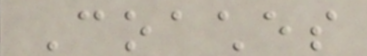Coaches
